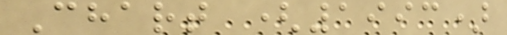Chart (1993)
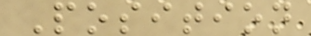Position
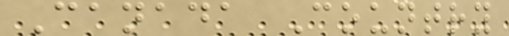Canada Country
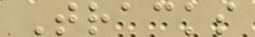Tracks
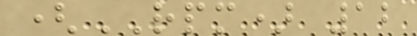(RPM) 12
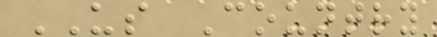US Country
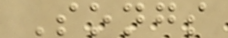Songs
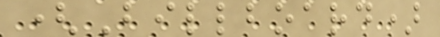(Billboard)
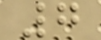7
